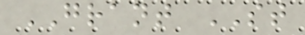GRANT ST
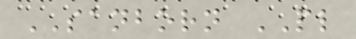SANBORN PL
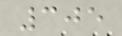305
